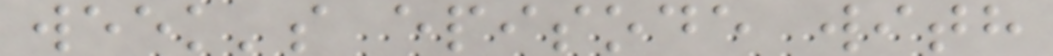week's episode with
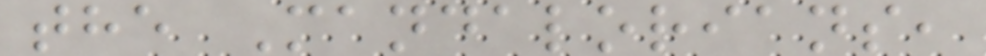the Mandalorians,
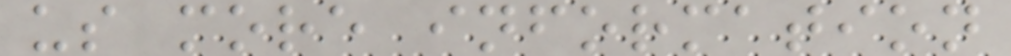us more information
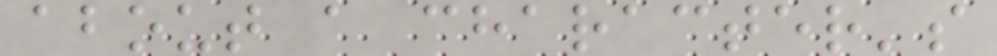about a character's
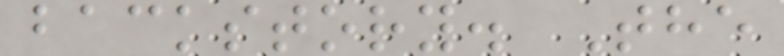backstory. The
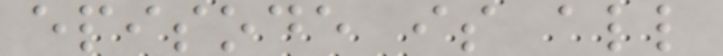episode is all
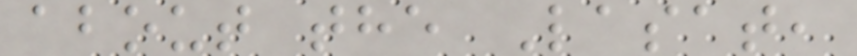about the Lasat,
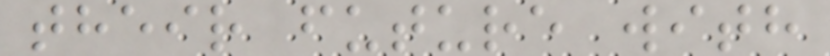their future with
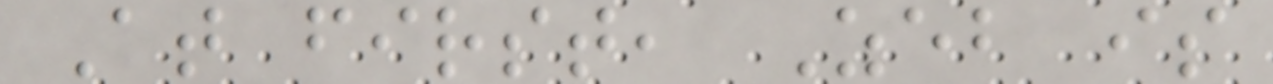At first, Zeb is
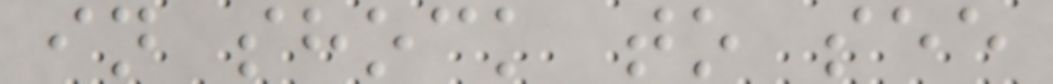in shock to see
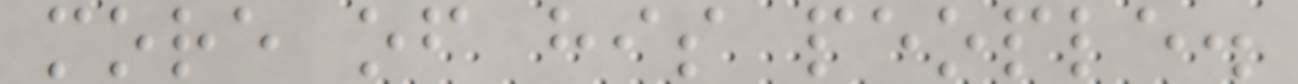more of his people.
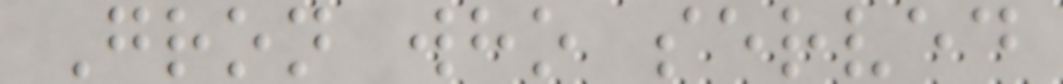Gron who served
